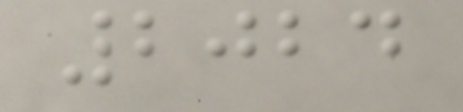2024
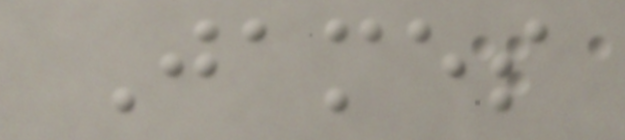James
